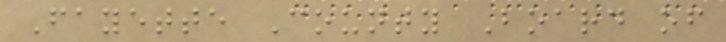Fayette County Board of
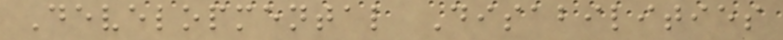Developmental Disabilities
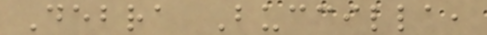Debra Buccilla,
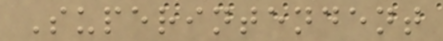Superintendent
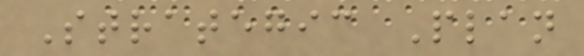Strategic Plan
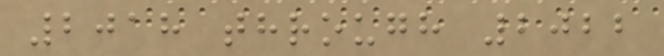2018 through 2022
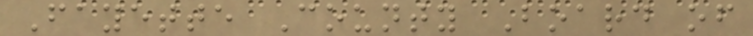Fayette County Board of
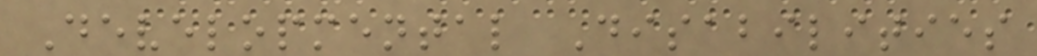Developmental Disabilities
